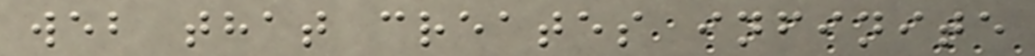web that creates infinite
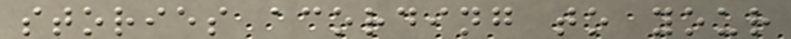stories acording to your
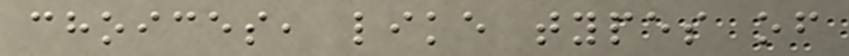choices, like types of
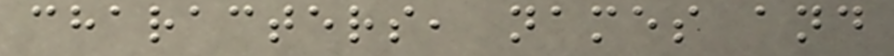characters, names and
